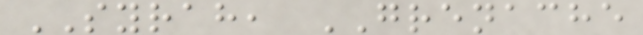SYRAH, GRENACHE
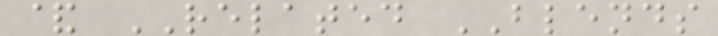& RELATED BLENDS
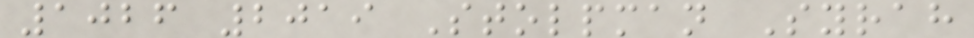1026 2019 Stolpman Syrah
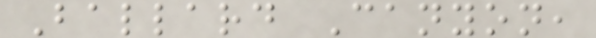Ballard Canyon,
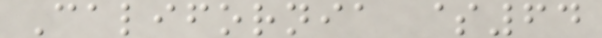California $64
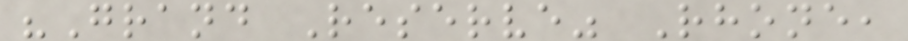"Grand Reserve" Rhone,
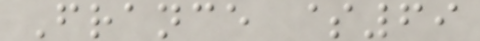France $69
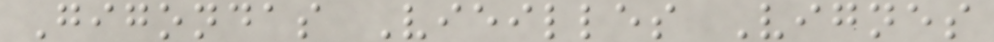Gigondas Vieilles Vignes
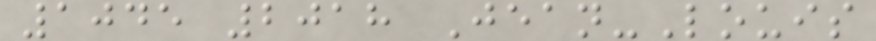1045 2018 Jean-Louis
